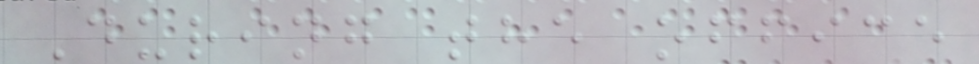During the office
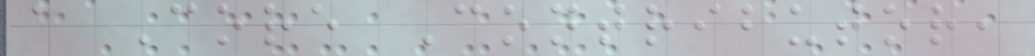a Core Contributor,
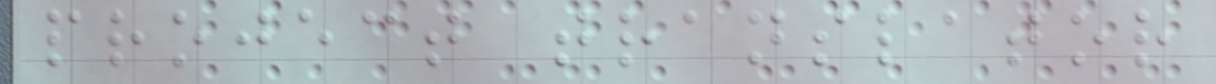project translator
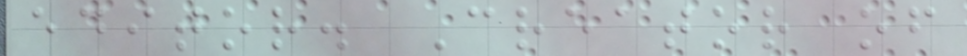editor. Creator of
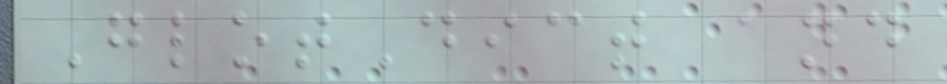GlotDict and
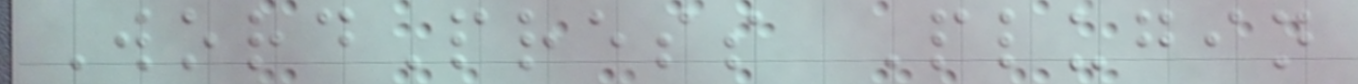WordPress Plugin
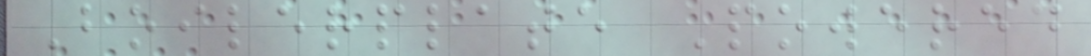Boilerplate Powered
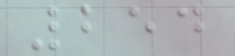254
